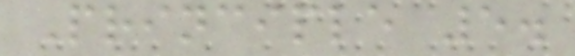Principle 5.
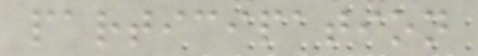participation
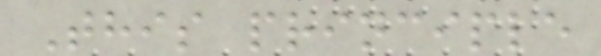This principle
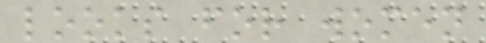looks for women
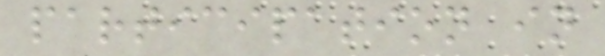participation in
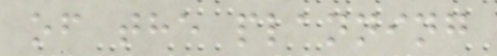of the planning
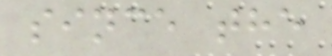since the
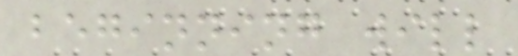beginning will
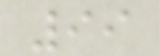99
